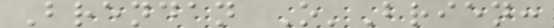Brendan O'Brien:
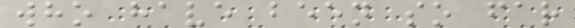who have been so far
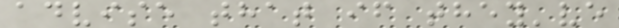advise that if they've
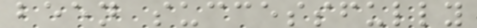been successfully
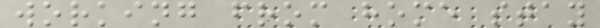working from home stay
